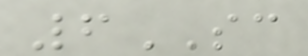6SC
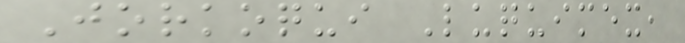Jorkoqui Luquimex,
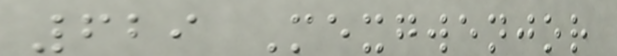629 Mexgwenjor
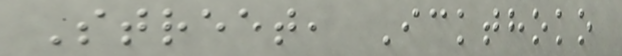Street, Ickthoko
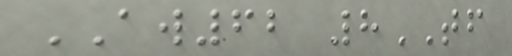AW62 8TF
